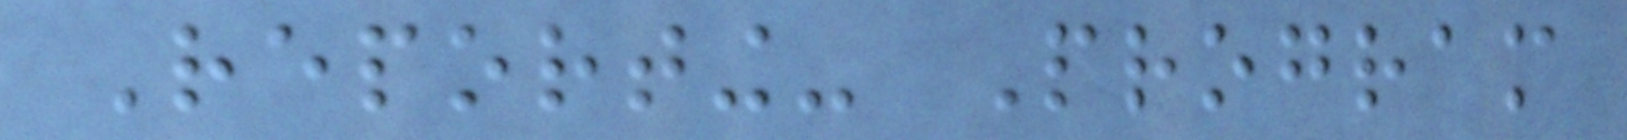Reporting- Program
